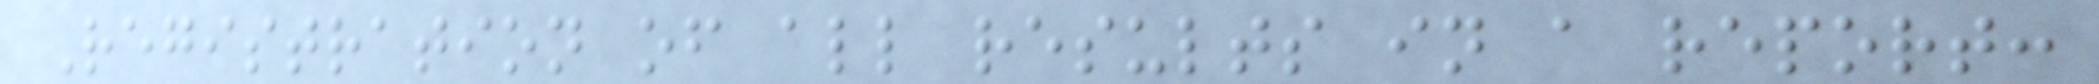Registration of all results in a report:
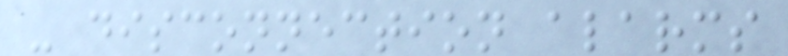- disconnection alarms
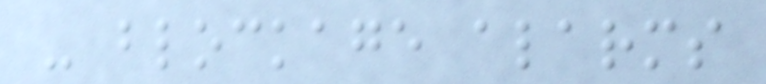- blockage alarms
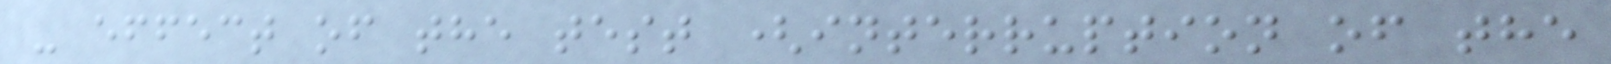- effect of the test (interruption of the
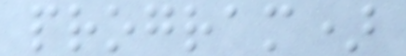program)
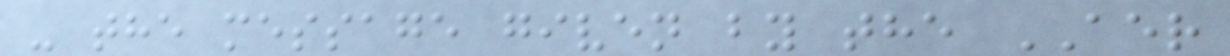- the message given by the AER
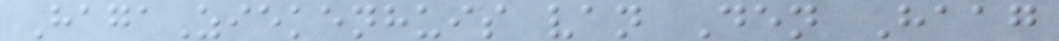HagaZiekenhuis van Den Haag
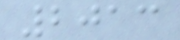2013
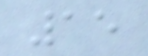15
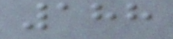188
